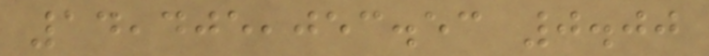14,405,053.53 0.00
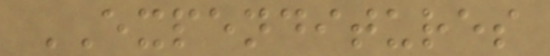EXPENDITURES
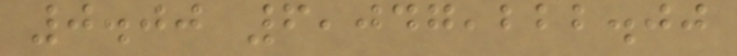0.00 6,047,222.00
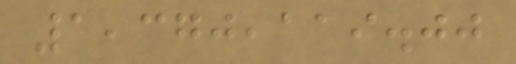1,370,119.00
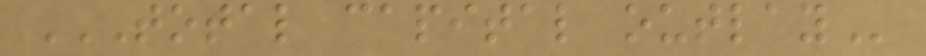TOTAL CAPITAL OUTLAY
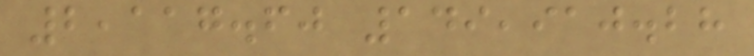2,117.60 149,910.28
